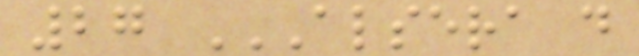27 ALSERA D
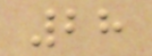28
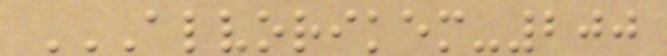ALVORIKEM-200
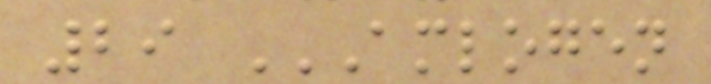29 AMLOGEN
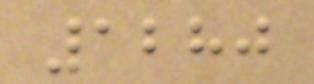1280
